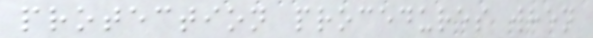protection procedures when
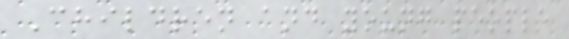Children and young people
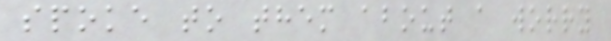spoke to them about a worry
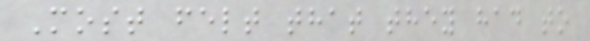Most felt that they had to
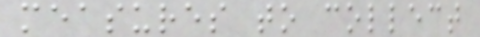measures to collect
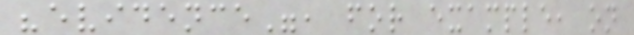"evidence", for example, on
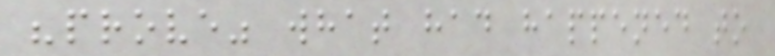"prove" what had happened to
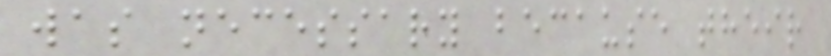was necessary because their
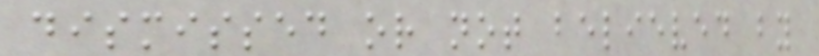dismissed or not believed by
